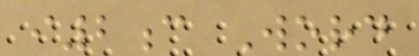i2c Word
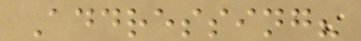Addressing?
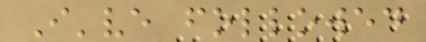I've followed
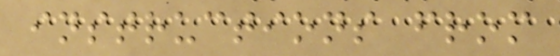instructions from
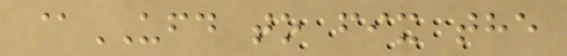@UFD to fix the
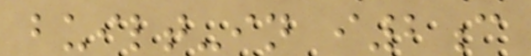built-in i2c
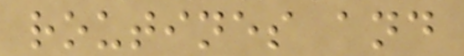routines and
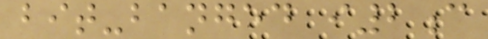bit-banged i2c
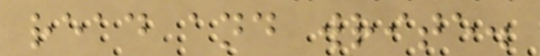read and write.
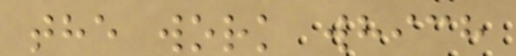the work which
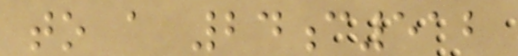to a 24c512
